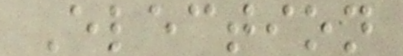Election
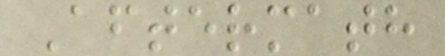Aftermath
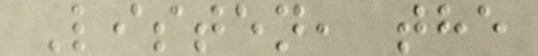Listen, the
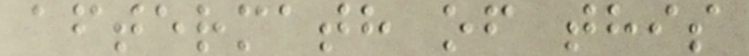aftermath of this
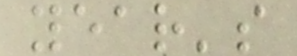year's
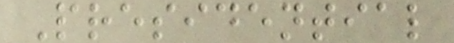Presidential
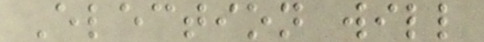Election will
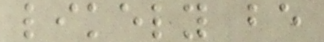likely be
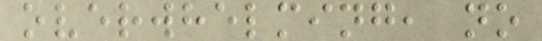overwhelming, no
